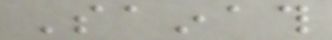Sainath
